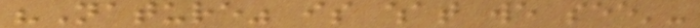"Nature" is what we see'-
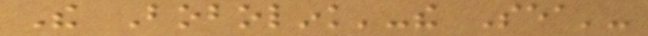The Bobolink'-the Sea'-
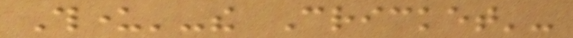Thunder'-the Cricket'-
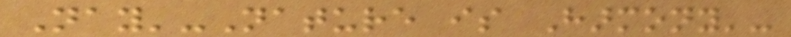Nay'-Nature is Harmony'-
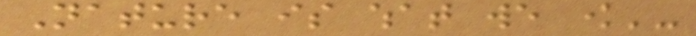Nature is what we know'-
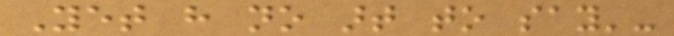Yet have no art to say'-
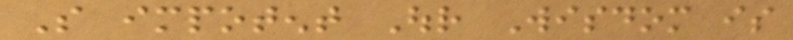So impotent Our Wisdom is
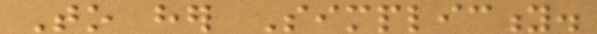To her Simplicity.
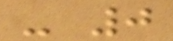- 0
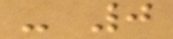- 0
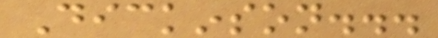Dickinson...
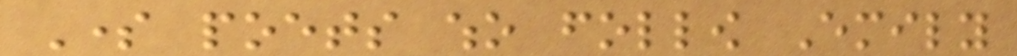Some poets who follow Emily
